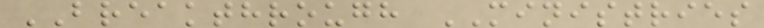BREAKTHROUGH MINISTRIES
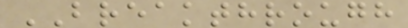BREAKTHROUGH
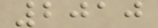2010
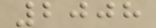2008
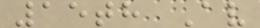15th Av
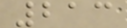213
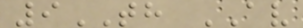9TH AV
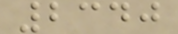2340
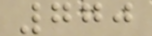770
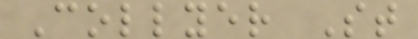Collyer St
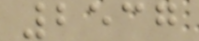2537
